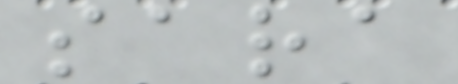sara
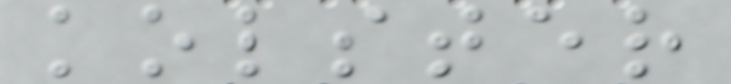kolster
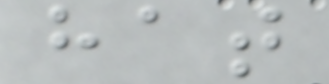hat
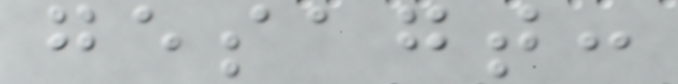gesagt:
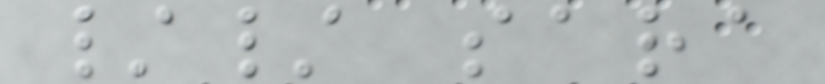// sara
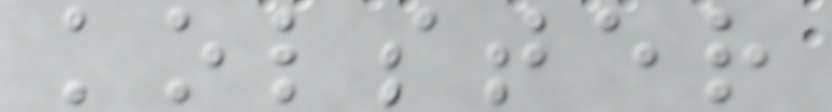kolster
